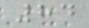84
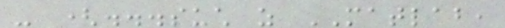- (...such as MATLAB,
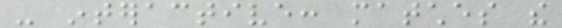- interactive: matches the
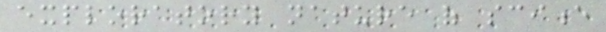exploratory nature of science
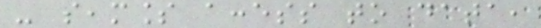- seamless access to data,
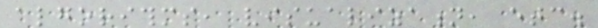algorithms, visualization, etc.
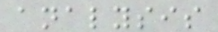analysis
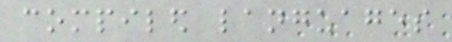compiled languages
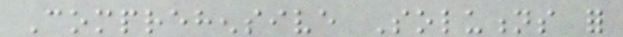Comprehensive Solutions for
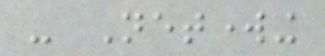- Networking
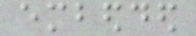embedded
